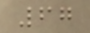67
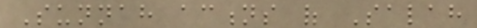Sunnah actions of Salah
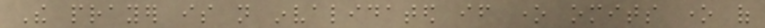The prayer is not invalidated if one omits one of
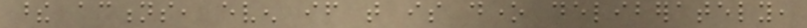these actions, even if that is done deliberately,
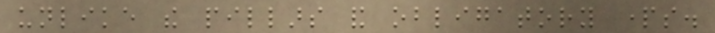unlike the pillars and obligatory parts.
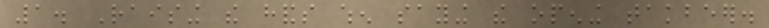1. Raising the hands when saying the opening takbeer.
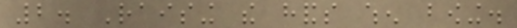2. Raising the hands when bowing.
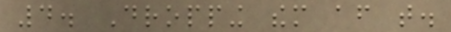4. Dropping them after that.
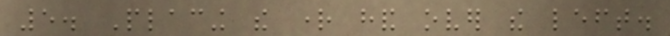5. Placing the right hand over the left.
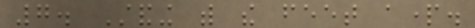7. Standing with the feet apart.
